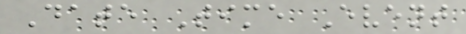Date Time Event
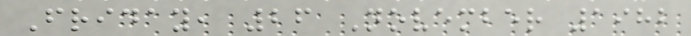Friday, 26 November 1982
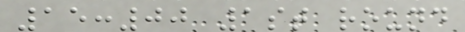15:00 1st round
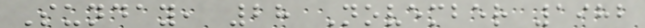Sunday, 28 November 1982
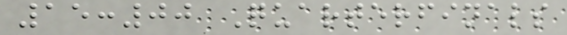15:00 Quarterfinals
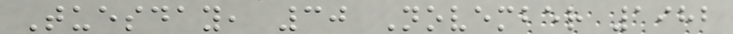Tuesday, 30 November 1982
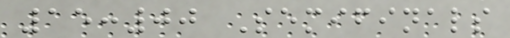15:00 Semifinals
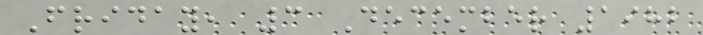Friday, 3 December 1982
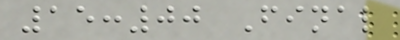15:00 Final
